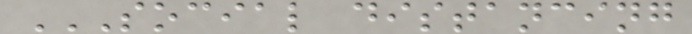SOCIAL DISTANCING
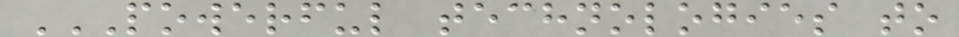POWERFUL TECHNOLOGIES TO
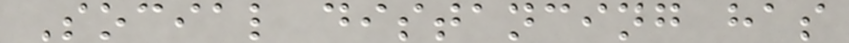Social distancing has
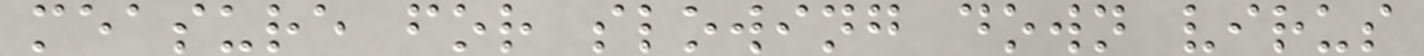measure for slowing down virus
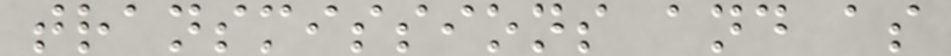transmissions and as
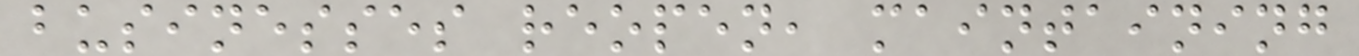businesses reopen, maintaining
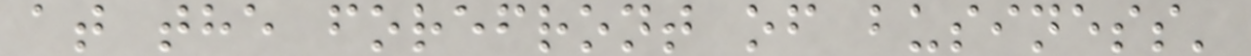at the forefront of business'
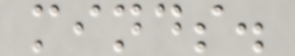minds.
